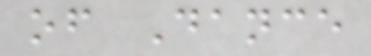of Dance
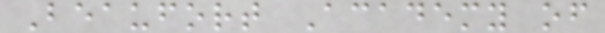Beaufort Academy of
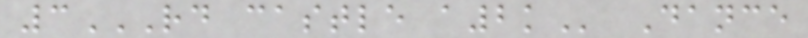3RD CASTLE A2K Dance
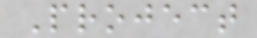Project
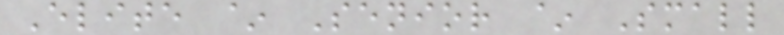Elite ~ Senior ~ Small
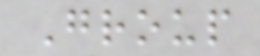Group
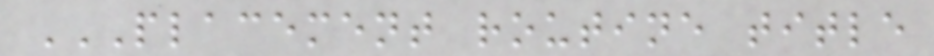PLACEMENT ROUTINE TITLE
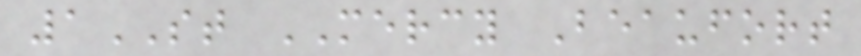1ST MERCY Beaufort
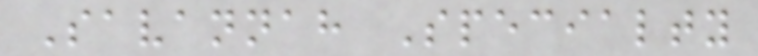Savannah Specialty
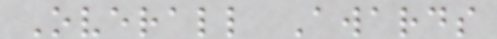Overall Awards
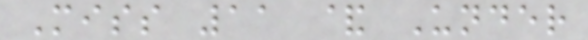Miss 11 & Under
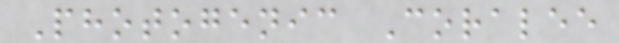Photogenic Coralee
